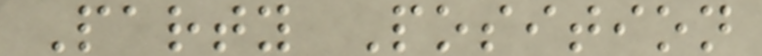Party Position
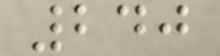240
